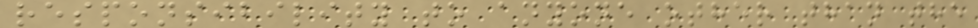responsibility to anyone other than the
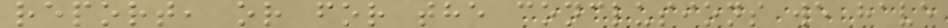report, or for the conclusions we have
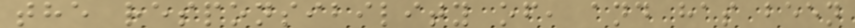the responsibility of, and has been
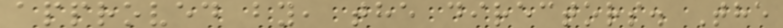approved by, the directors. The
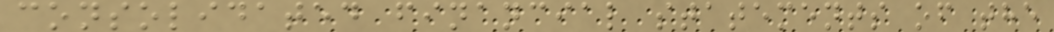consolidated financial statements of the
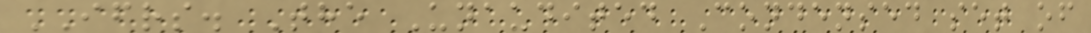IFRS. The Unaudited Condensed set of
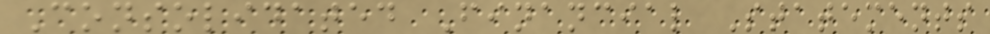Consolidated Financial Statements
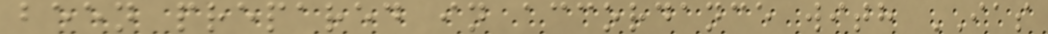been prepared in accordance with IAS
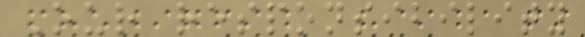Our responsibility
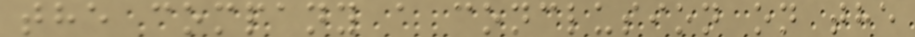the company a conclusion on the
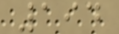194
